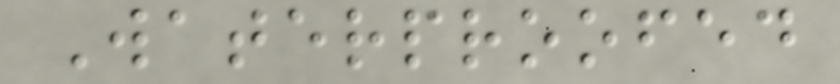Waterproofed
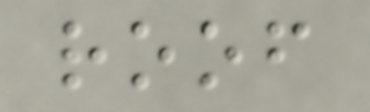roof
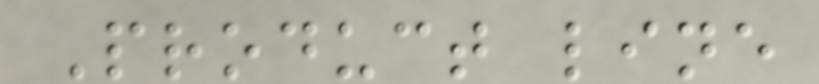Product line
